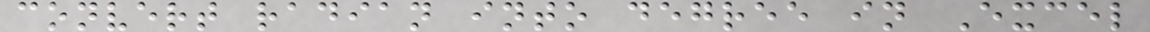convert radian into degree in Excel
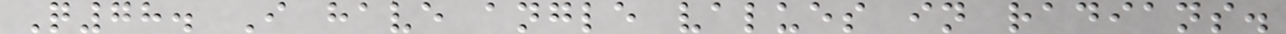Q78. I have angle values in radians.
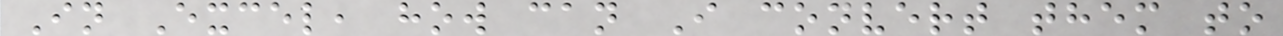In Excel, how can I convert them to
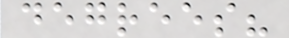degrees?
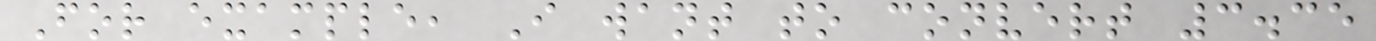For example, I want to convert 3.35
